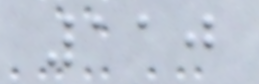110
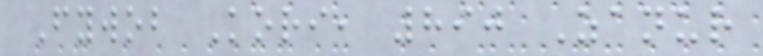Fywob Kori, 890 Zanur
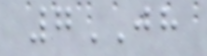7JH
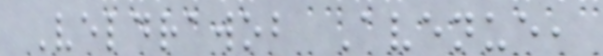Veldrawob Avenue,
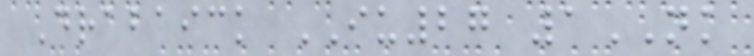Drabaick IU27 1NK
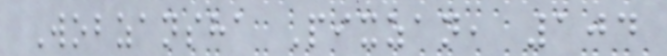Wobzansha Pixzan, 104
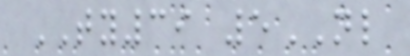TY39 5NL
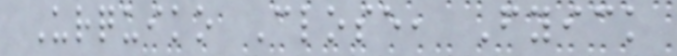Urquiko Close, Fyick
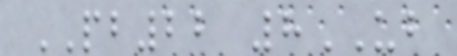PB22 8UB
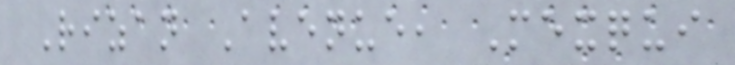Rizan Avenue, Mexqui
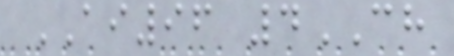AI96 4CH
